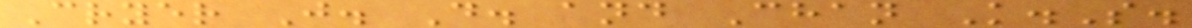Cryer J. D. and Chan K.S.
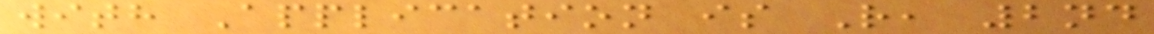with Application is R, 2nd
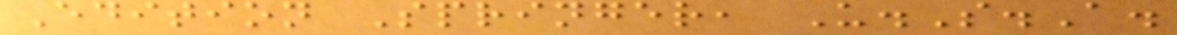Edition Springer, U.S.A.
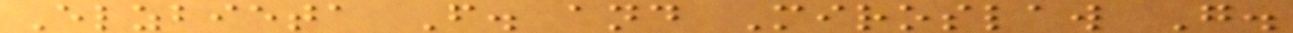Elzbieta F. and Miroslaw G.
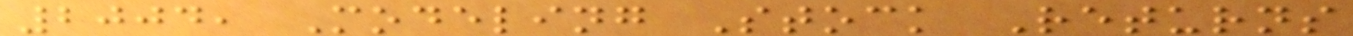2004, Modeling Stock Returns
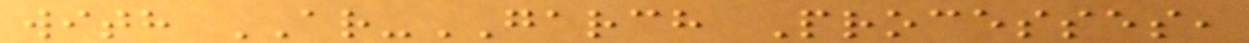with AR-GARCH Processes,
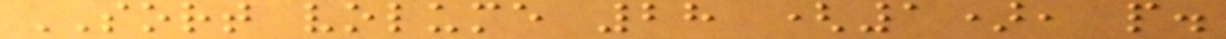SORT volume 28 (1), p.
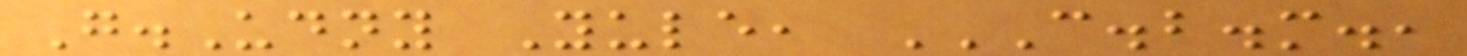G.Udny Yule, C.B.M.,
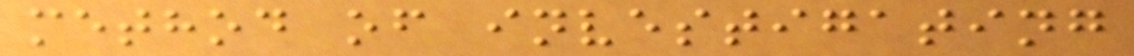method of investigating
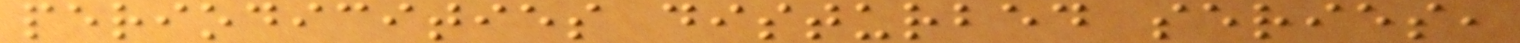periodicities disturbed series,
